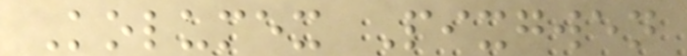Kolumex Pixgwen
